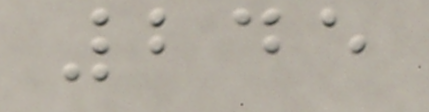245
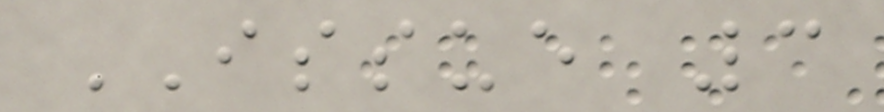ISSUE 3
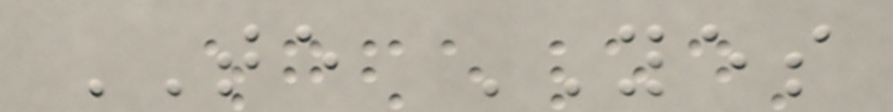TE YES
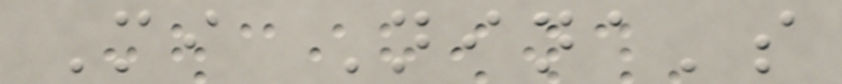Mi Nina's
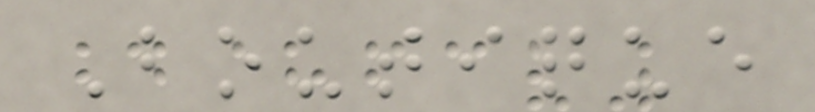Boutique
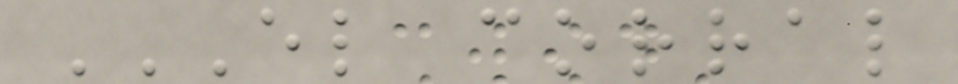EL CORRAL
